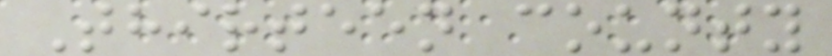Thirteen county
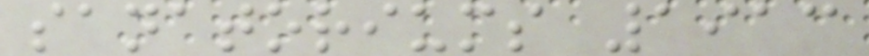sanatoriums 1913
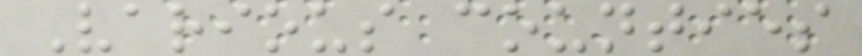Various counties
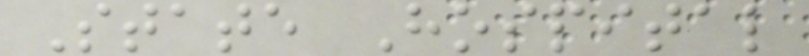State Hospital
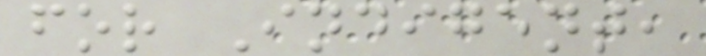for Indigent,
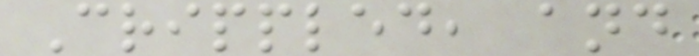Crippled, and
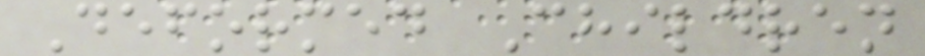Deformed Children
